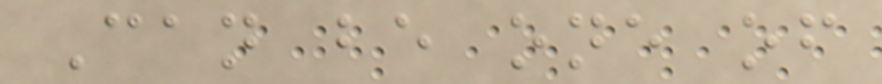Can be one of
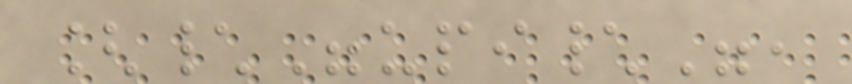[\"upi\",
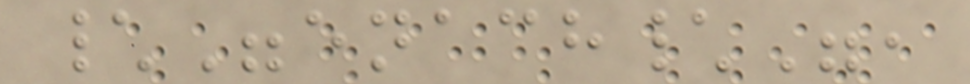\"enach\",
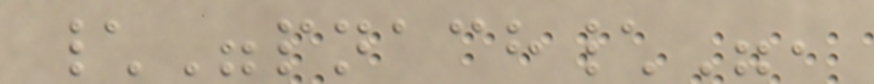\"pnach\",
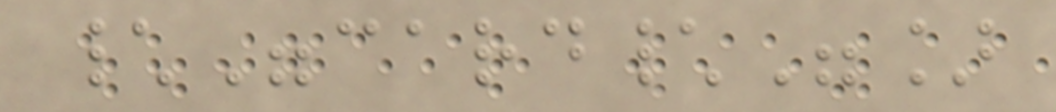\"card\"]
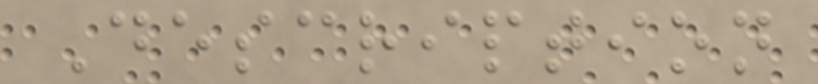Description
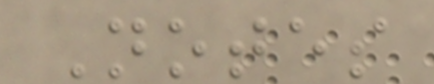Notes
